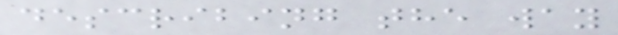describing the way
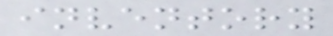inventory
